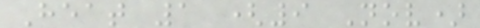Heat 1 (9 Nov)
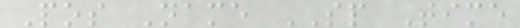Pos Name SP Time
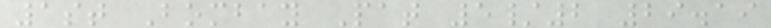1st Bombay Pat 5/2 29.19
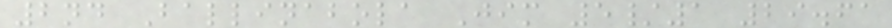2nd Ballinabola Jim 5/1 29.61
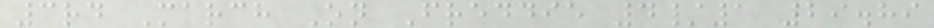3rd March On Freddie 4/1 29.89
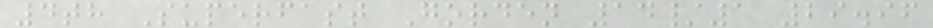4th Superfast Gorden 14/1 29.96
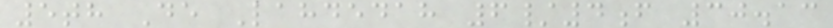5th De Lahdedah 6/4f 30.13
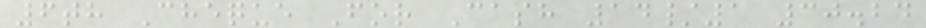6th Cheque For Cash 14/1 30.24
